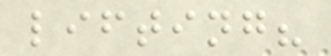lifting?
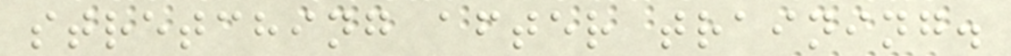stretching after training.
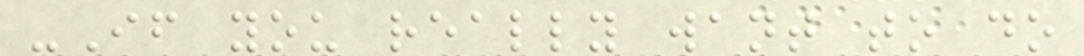-If you really want to do
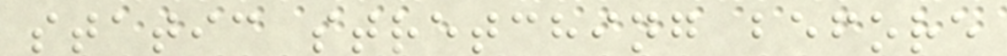static stretching before
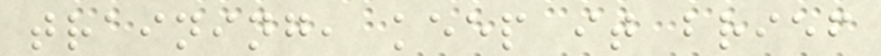training, keep it brief
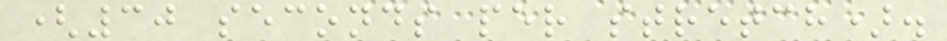(30 seconds per stretch).
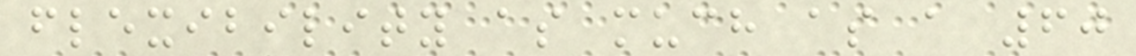flexibility as much as a 60
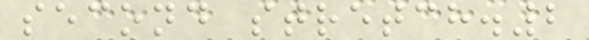second stretch.2
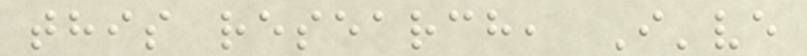this research, I've
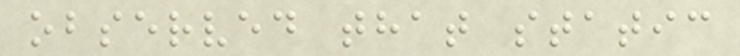observed that static
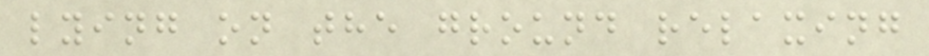lying on the ground relaxing
